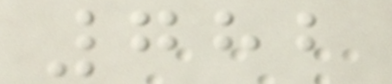782
